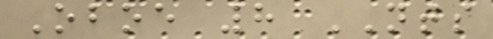Oboe 8 NTS
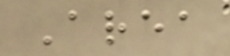Area
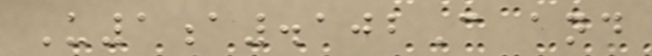U1a.102C and
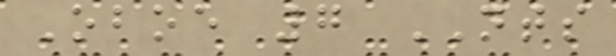Oboe 7 NTS
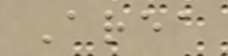Area
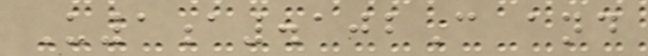U1a.102C and
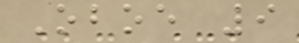Oboe 9
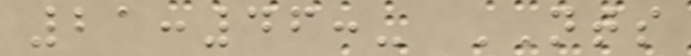21:46:- NTS
